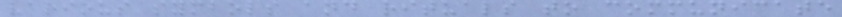various symbols and rituals to communicate
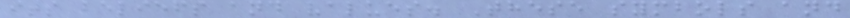its beliefs and values. These symbols and
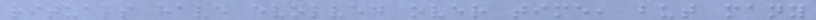rituals have evolved over time, but many
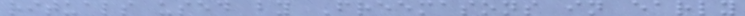rituals used by Freemasons in early
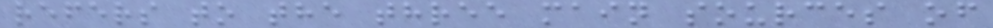refers to the three main sources of
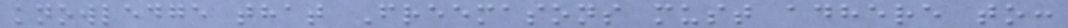knowledge that Freemasons must adhere to:
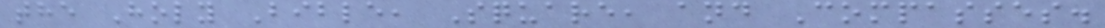the Holy Bible, Square, and Compasses.
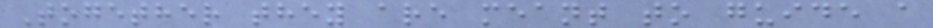Together they are meant to guide a
